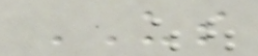US
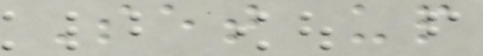Set up
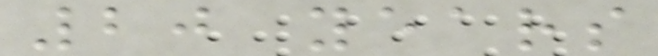20 years
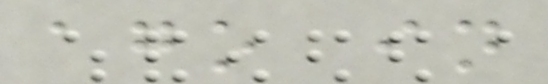ago in
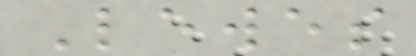Lewes
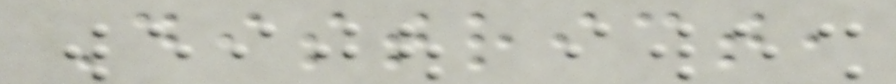District,
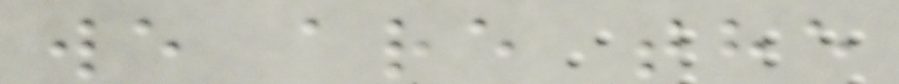we are the
